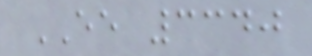EE 3340
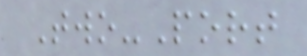Two-Port
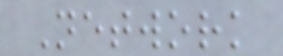Network
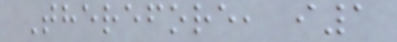Therefore, i1
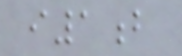i1b
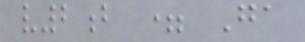v2b = Ga
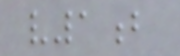v1b
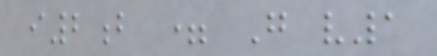i2b = G v1
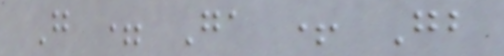G = Ga + Gb
